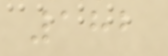182
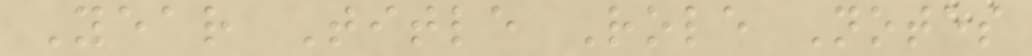Year Title Role Notes
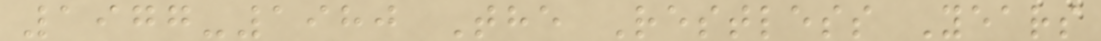1977-1980 The Restless Years
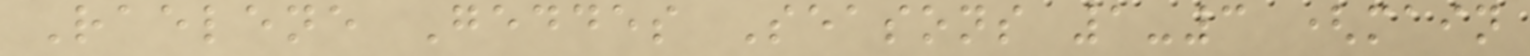Raelene Geddes Seasons 1-3 (main
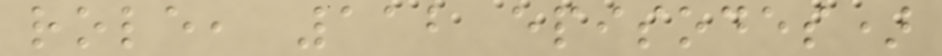role, 112 episodes)
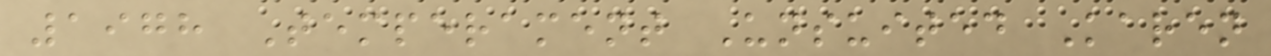1978 Temperament Unsuited Karen
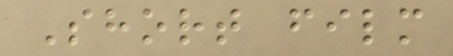Short film
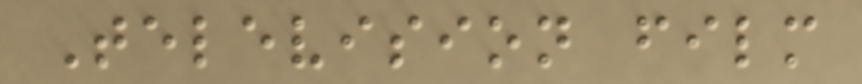Television film
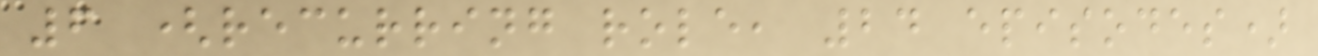6 (recurring role, 24 episodes)
